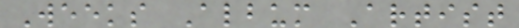Weeks Album Artist
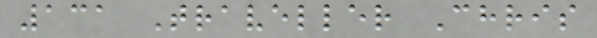131 Traveller Chris
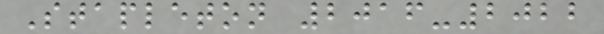Stapleton 2016-2022
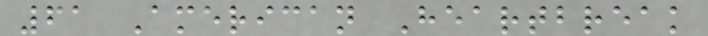61 American Heartbreak
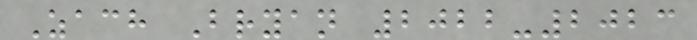Zach Bryan 2022-2023
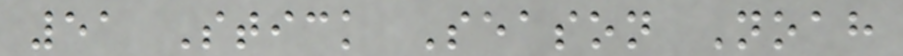51 Stick Season Noah
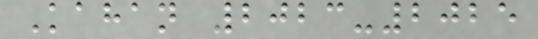Kahan 2023-2025
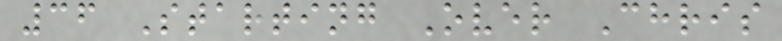36 Starting Over Chris
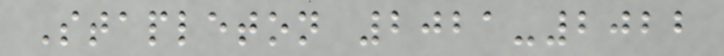Stapleton 2021-2022
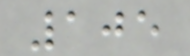105
